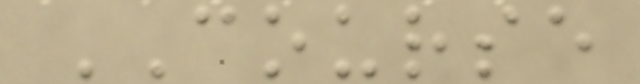COURSE
